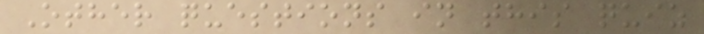Other questions in this quiz
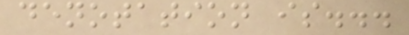denotation is...
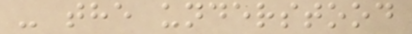- the understood
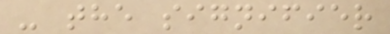- the signifier
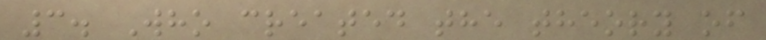3. Who created the theory of
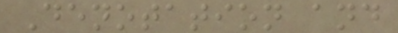Denotation and
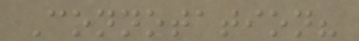Connotation?
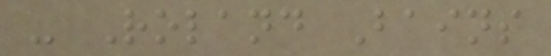- Roland Bains
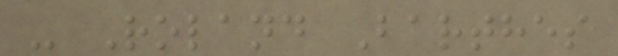- Roland Barthes
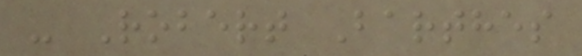- Robert Barthes
